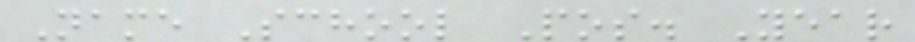Name School Pos. Year
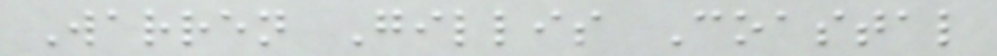Warren Gillis Coastal
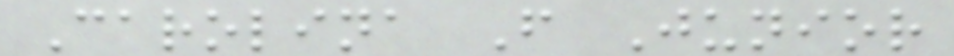Carolina F Junior
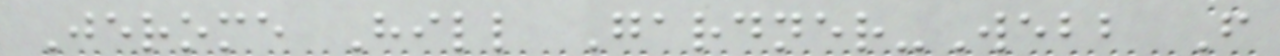Jerome Hill Gardner-Webb F
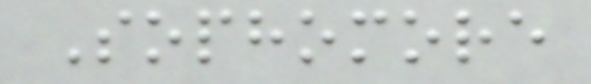Sophomore
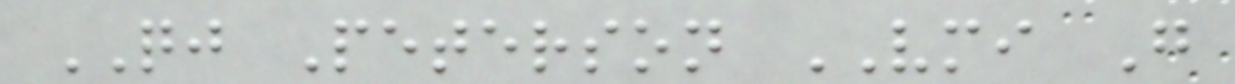QJ Peterson VMI G
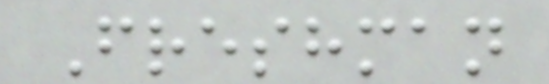Freshman
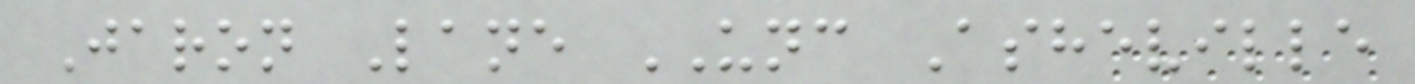Jaron Lane UNC Asheville
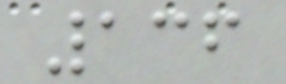136
